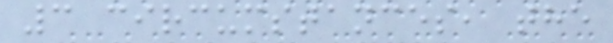3 circumstances, the
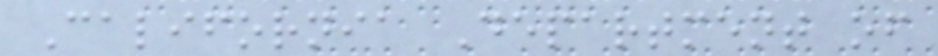California Department of
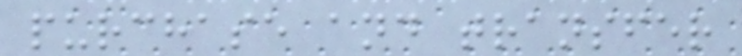purchase and transfer
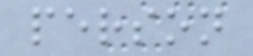person
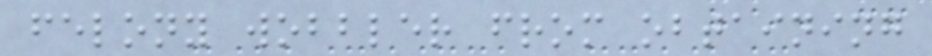felony wobbler from obtaining
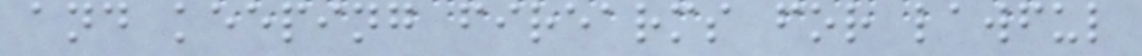and keeping firearms for lawful
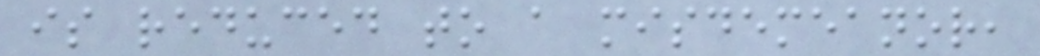is reduced to a misdemeanor,
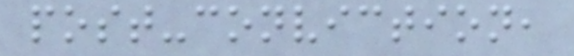post-conviction,
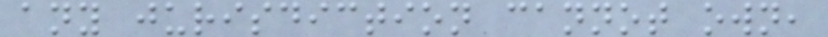any jurisdiction cannot own,
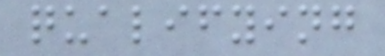qualifying
